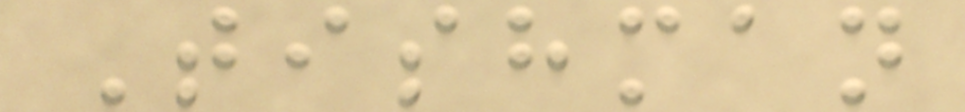Tishman
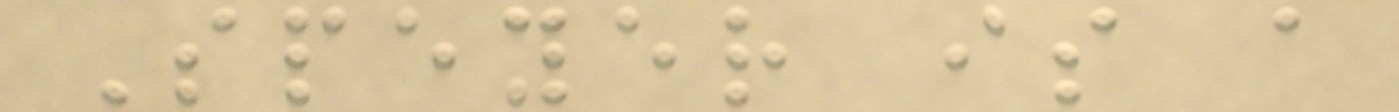Speyer is a
